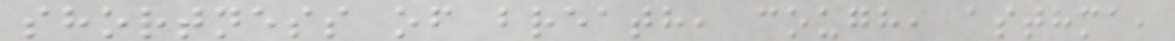shortness of breath, cough, asthma,
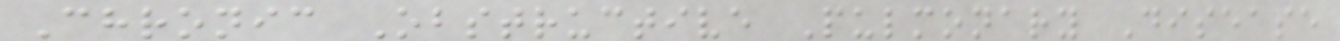Chronic Obstructive Pulmonary Disease
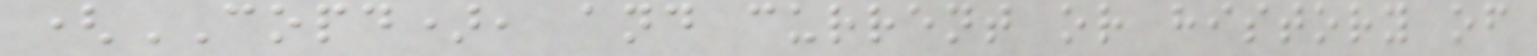(COPD), and current or history of
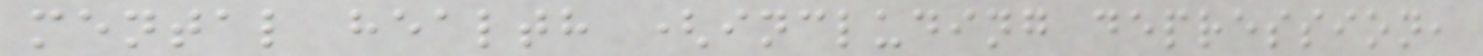mental health (including depression,
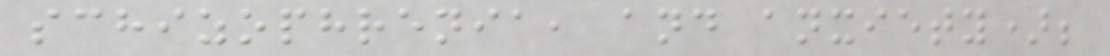schizophrenia, and anxiety);
